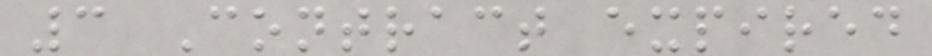3 Contract expired
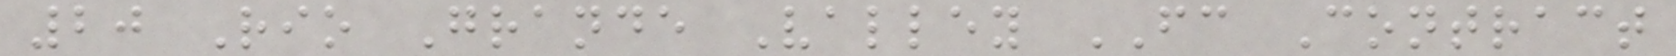20 Rio Grande Valley FC Contract
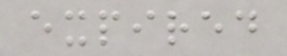expired
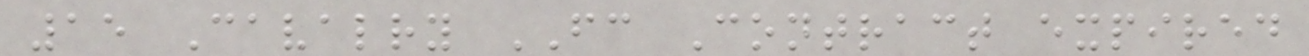15 Cavalry FC Contract expired
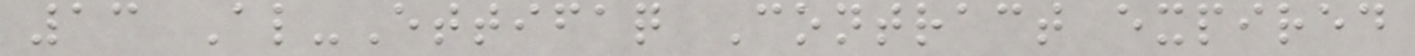13 Al-Ettifaq Contract expired
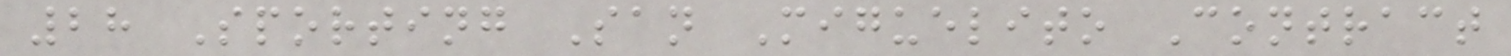28 Sporting San Miguelito Contract
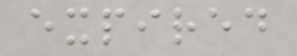expired
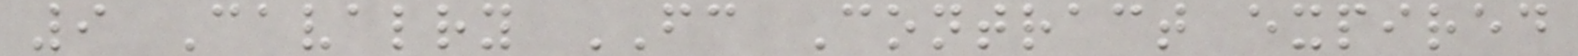9 Cavalry FC Contract expired
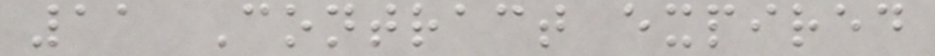11 Contract expired
